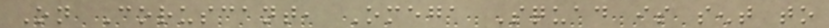On Coruscant, Omega Squad is sent to
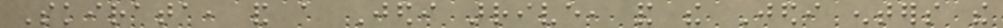Skirata, and a Jedi arrive, and the Jedi enters the
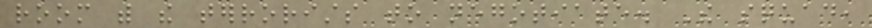room with the terrorists to negotiate. The squad,
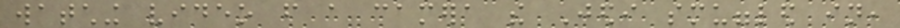watching video from a camera the Jedi smuggled in,
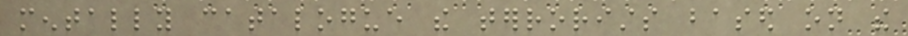mentally catalogue the terrorists based on the
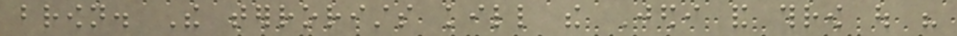brown. The terrorists kill the Jedi and throw out his
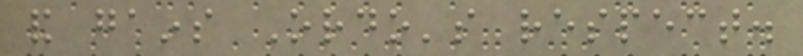and gains Ordo's respect.
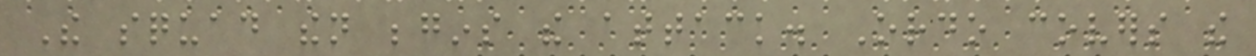The squad then begins the attack. Ordo covers the
